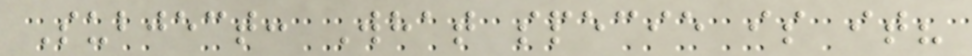Subject: What specie is it?
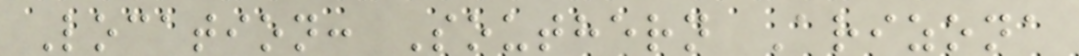Location: Southern Arizona
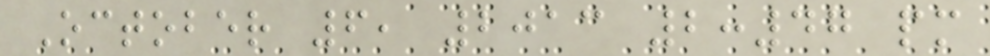October 6, 2013 2:47 pm
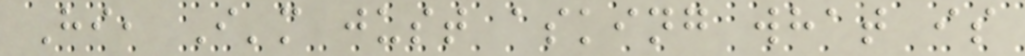Hi, I'm just asking what is
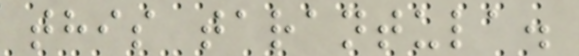this tarantula.
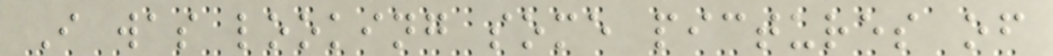I was looking some pictures of
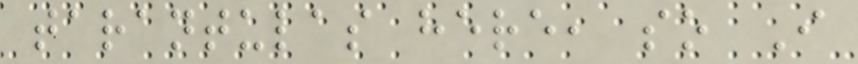tarantulas here, so I
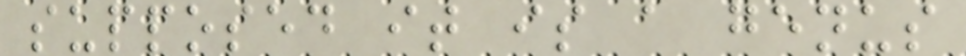supposed it is a genus
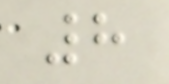8
